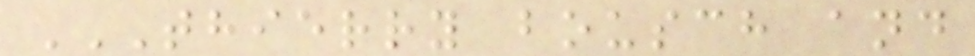THIERRY BOUSCH AND
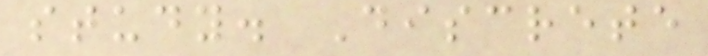study. Discrete
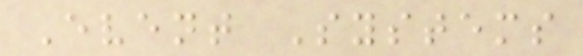Event Systems
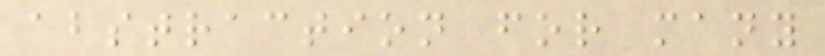abstraction for many
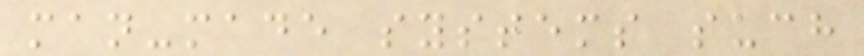man-made systems such
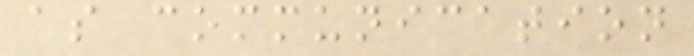as communication
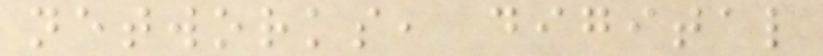networks, digital
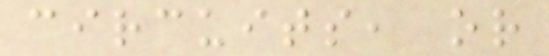circuits, or
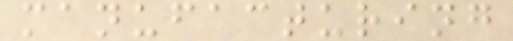manufacturing
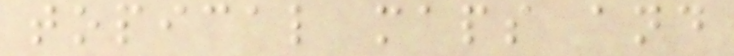topical maps and
